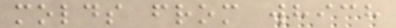molds from which
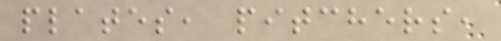plates, pitchers,
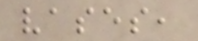vases,
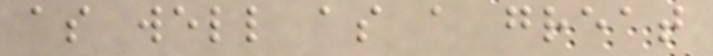as well as a great
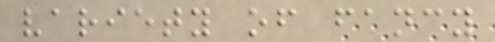variety of fancy
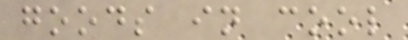goods in cool
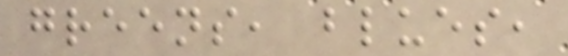greens, blues,
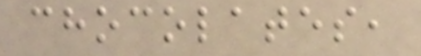chocolates,
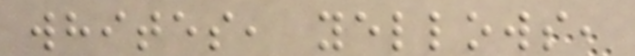whites, yellows,
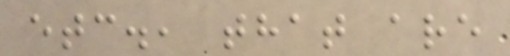etc., that are
